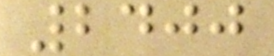2400
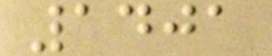1401
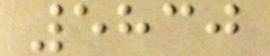5830
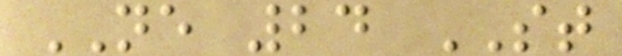NE 24 ST
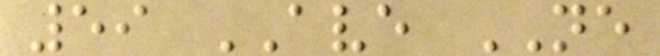59 AVE NE
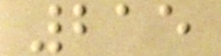215
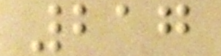217
